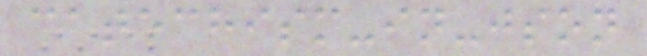catechism-in-json
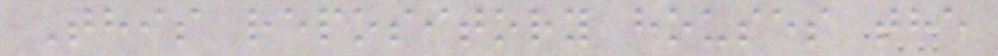This repository houses the
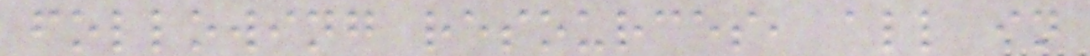following resources, all in
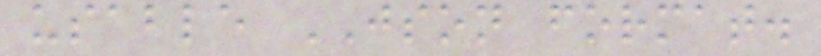usable JSON format.
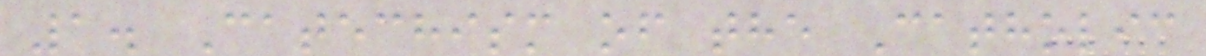1. Catechism of the Catholic
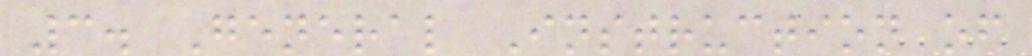3. General Instruction of
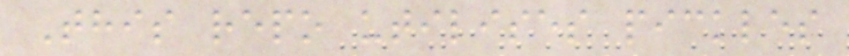This repo utilises pickles
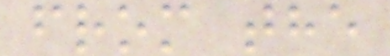from the
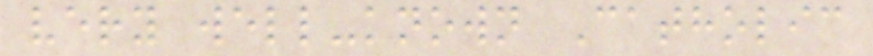very well-known Catholic
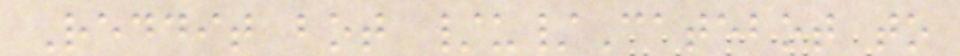Reddit bot /u/Catebot to
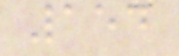154
